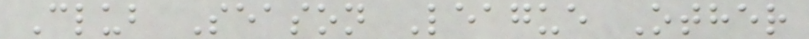Club Season League Other
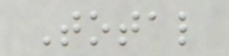Total
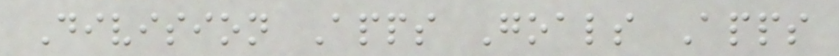Division Apps Goals Apps
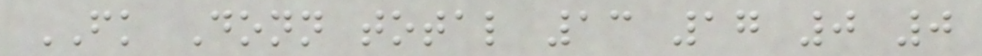FK Donn total 13 17 0 0
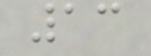13
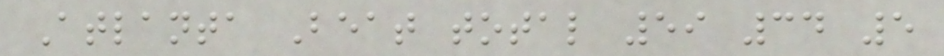Atlanta Beat total 59 34 5
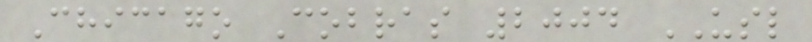Chicago Cobras 2004 USL
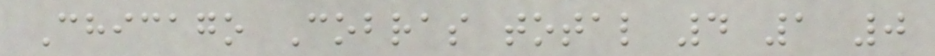Chicago Cobras total 4 1 0
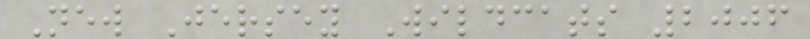New Jersey Wildcats 2006
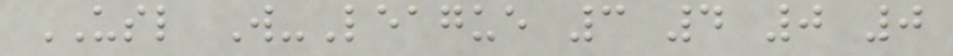USL W-League 3 4 0 0
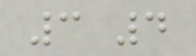3 4
